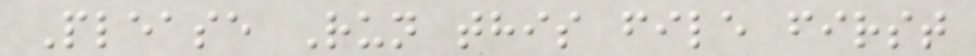Please Run this file first
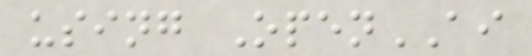using OpenAI
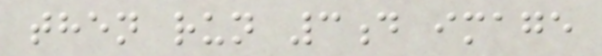then run 3d image
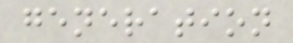generation
